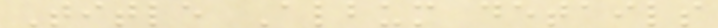Title Album details
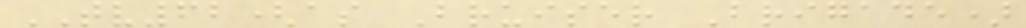TV62(as Bruiser Brigade)
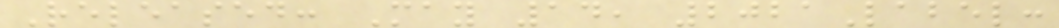Released: May 14, 2021Label:
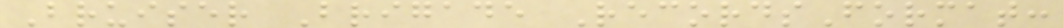Bruiser Brigade RecordsFormat:
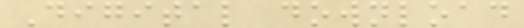Digital download
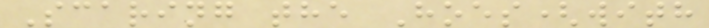Scaring the Hoes(with
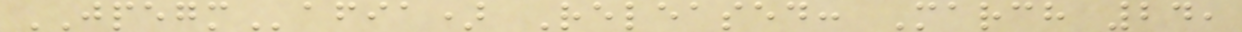JPEGMafia) Released: March 24,
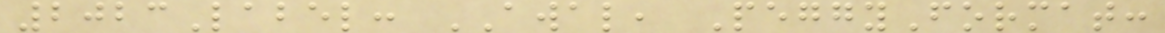2023Label: AWAL, PeggyFormat:
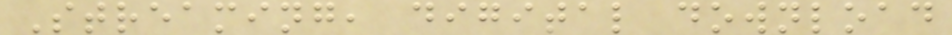Streaming, digital download
